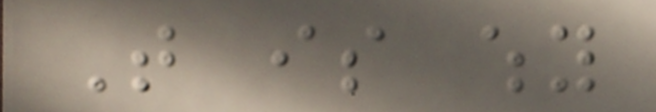That is why
